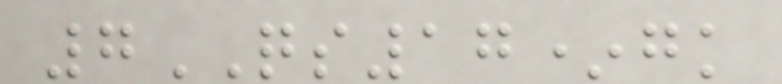7QS17*gk
